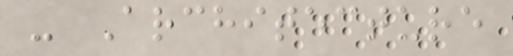- Architecture
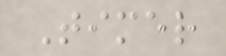Timer
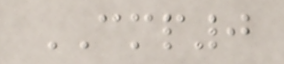CMP0
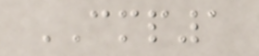CMP1
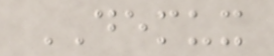DEMUX
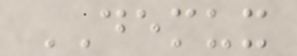DEMUX
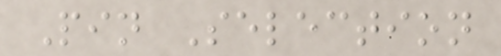Pin Selection
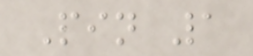Pin 1
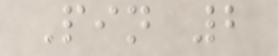Pin 2
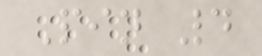Pin 4
